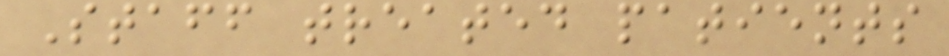Staff treated patients
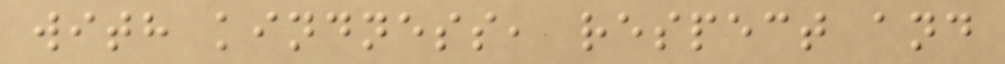with kindness, respect and
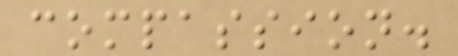compassion.
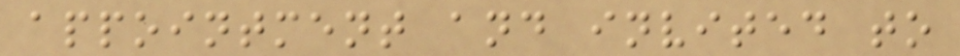appointment and invited to
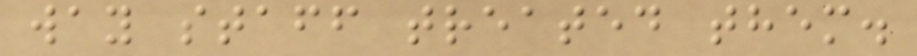way staff treated them.
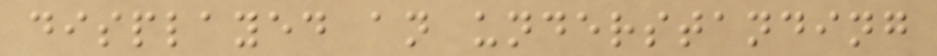displayed an understanding
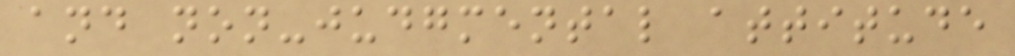and non-judgmental attitude
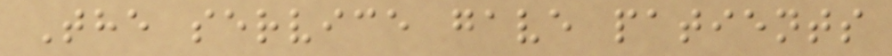The service gave patients
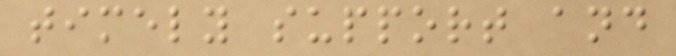timely support and
